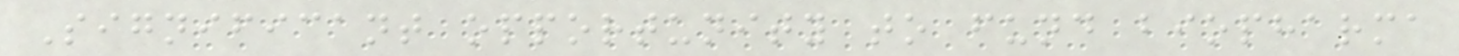Significant opportunity to fund biopharma
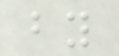by
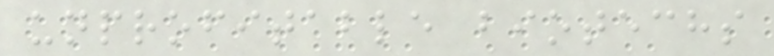unprofitable biotechs
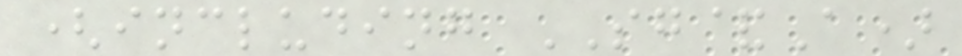(including SG&A)
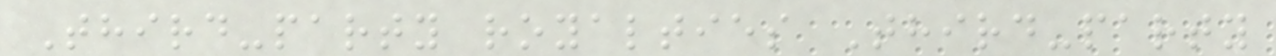Third-party royalties Third-party
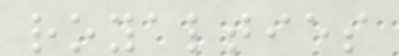royalties
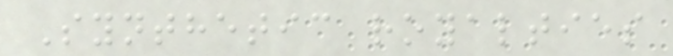Synthetic royalties
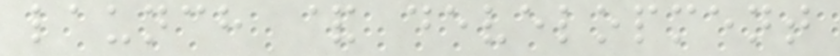launch & development
